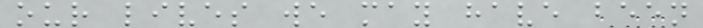our lives we may have been
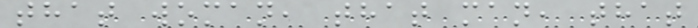that woman, that man, that
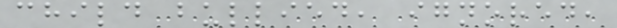child bullied, ignored,
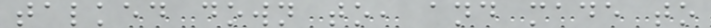talked down to, and made to
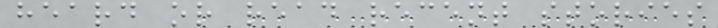heard or read recent stories
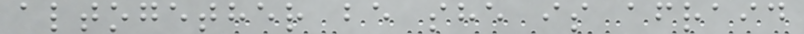altogether be she is afraid
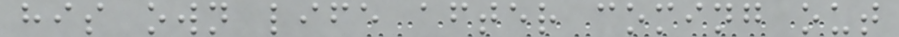his own life after coming out
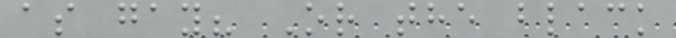as gay? Or the black
